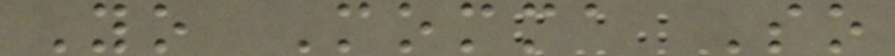Yo Momma So
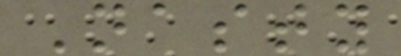Nasty
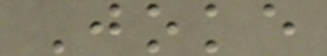Joke
